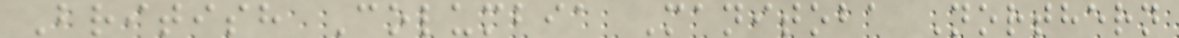British Columbia Manitoba Northern
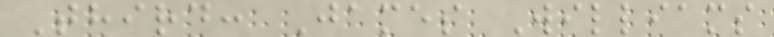Third: James Williams
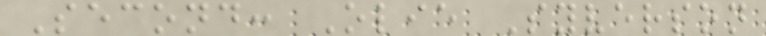Second: Olie Syverson
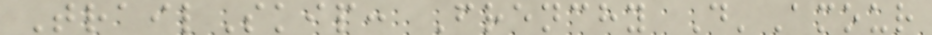TrailSkip: Frenchy D'Amour
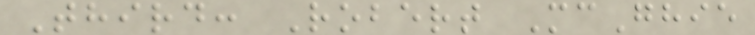Third: Robert McGhie
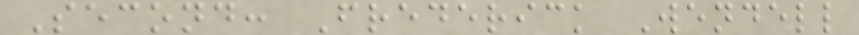Second: Frederick Wendell
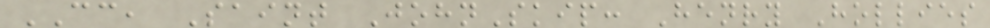CC, Saint JohnSkip: Henry Hollies
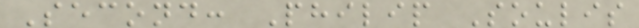Second: Philip Soulis
